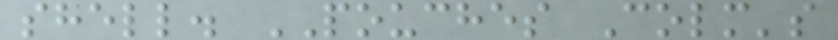shell. POUCHES Colm's
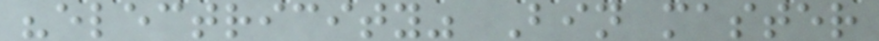"electricity" Bin master
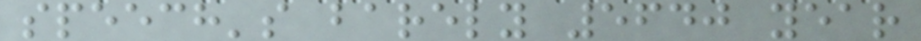speech's barely 5640 year
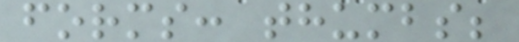forms: thumbs;
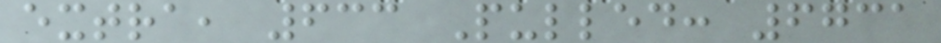extra, 633 Pulled: 6731
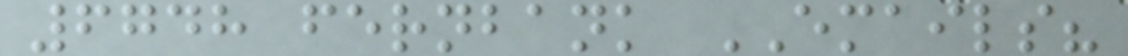6748 fernbank EMAILS?
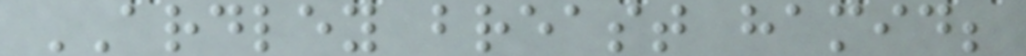ARDLEY breast hamid;
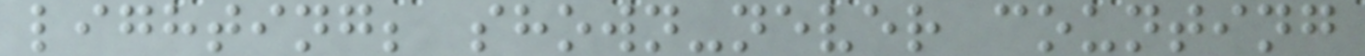lighting; shown-never counting
